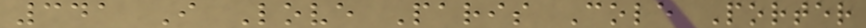341 I Love Paris Cole Porter
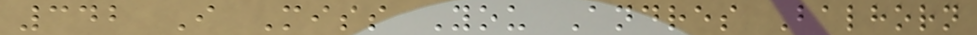342 I Miss You Andres Balhorn
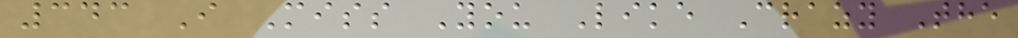343 I Miss You Like Crazy The
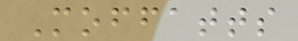Moffatts
